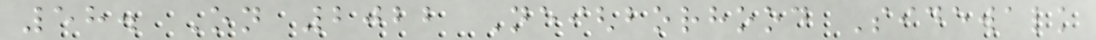58. On 2022 Neighborhood Sidewalk
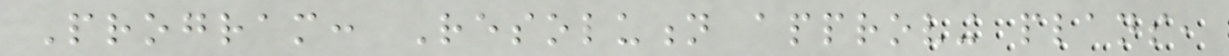Program: Resolution approving plans,
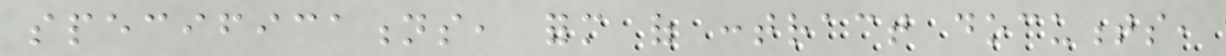specifications, form of contract documents,
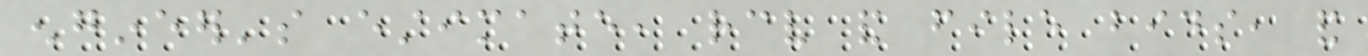engineer's estimate, receive and file bids, and
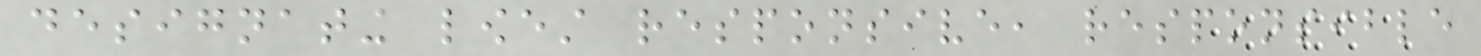designating lowest responsive, responsible
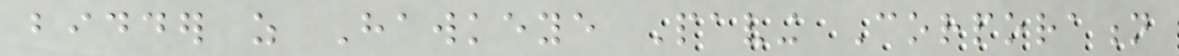bidder as Hawkeye Paving Corporation
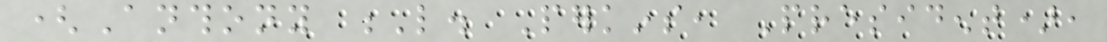(Anthony L. Perkins, President),
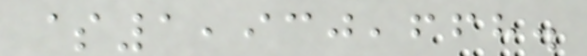$1,930,668.
